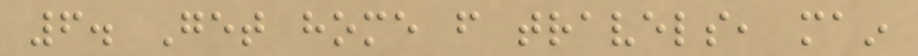6. Get home from travels, main
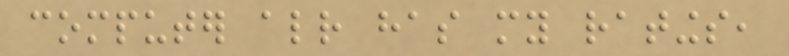computer already has my ratings,
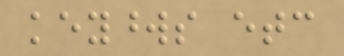keywords etc
